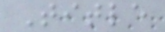Title
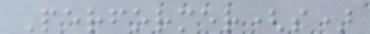Performer(s)
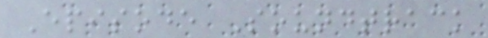Episode Soundtrack
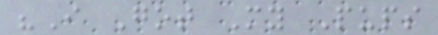"I Got My Pups
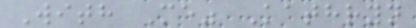With Me" Kathryn
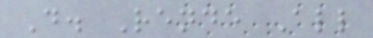D. Rende All
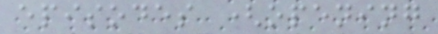episodes (opening
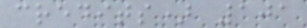credits) 101
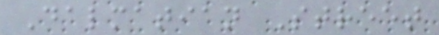Dalmatian Street
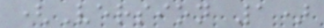(Version 1)
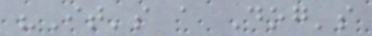"It's a Dog's
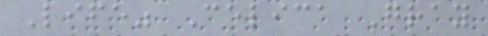Life" Celica Gray
